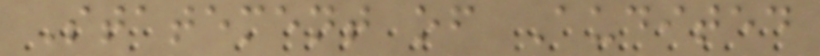Statement of Audited
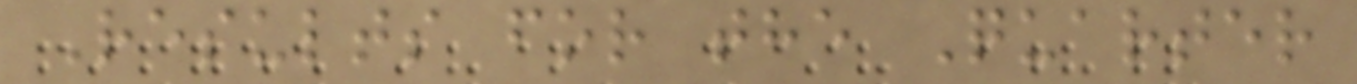Results for the Quarter
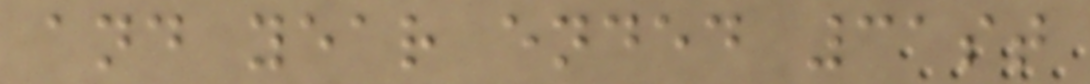and year ended 31st
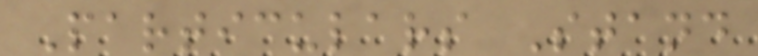Particulars Stand
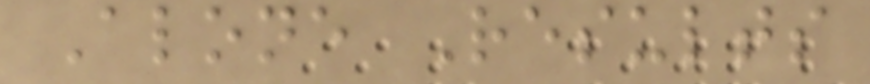Alone Results
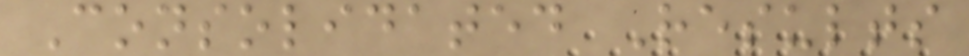Consolidated Results
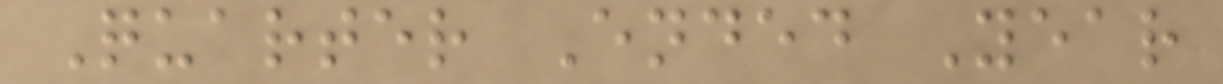Quarter Ended Year
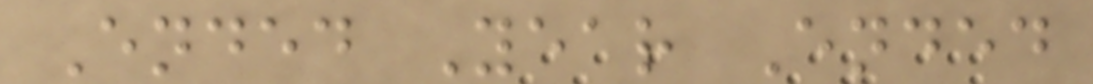Ended Year Ended
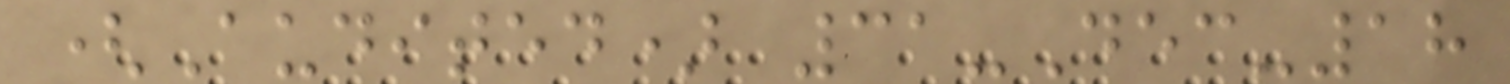(Audited) 31-Dec-18
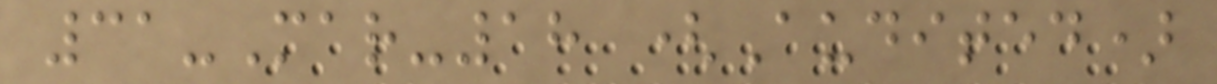31-Mar-18 (Audited)
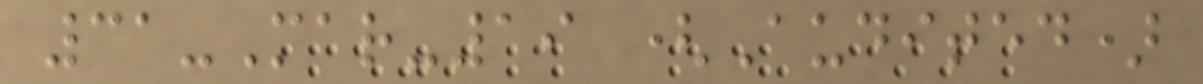31-Mar-19 (Audited)
